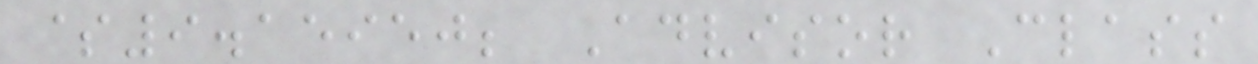$9.15950; Advisor Class
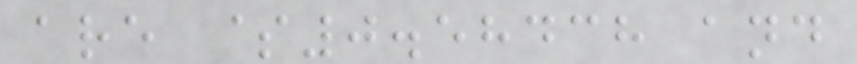are $0.58438 and
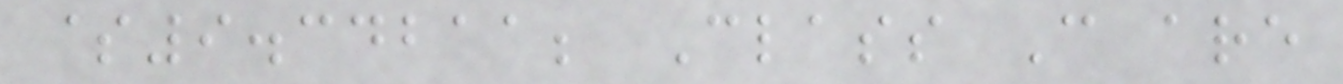$9.34211; Class C are
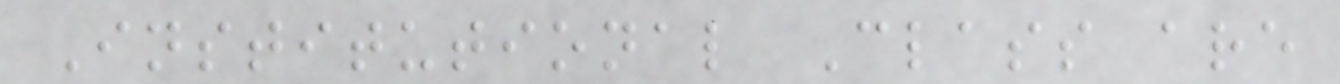Institutional Class are
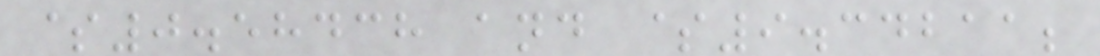$0.58438 and $9.34211;
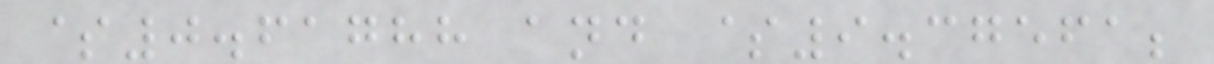$0.61788 and $9.37561;
